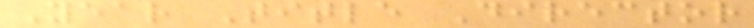Year Title Director
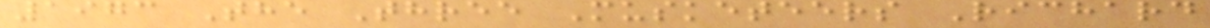1973 The Three Musketeers Richard
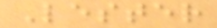Lester
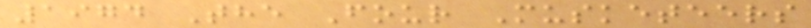1974 The Four Musketeers
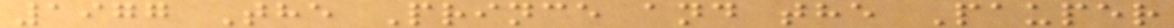1977 The Prince and the Pauper
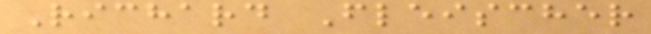Richard Fleischer
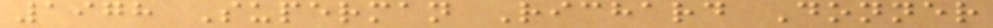1978 Superman Richard Donner
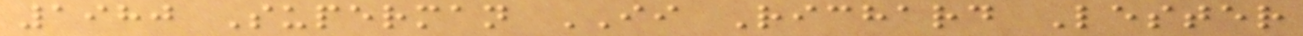1980 Superman II Richard Lester
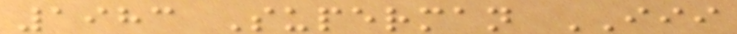1983 Superman III
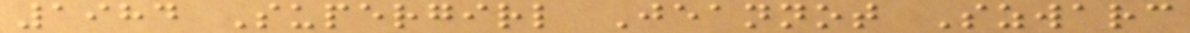1984 Supergirl Jeannot Szwarc
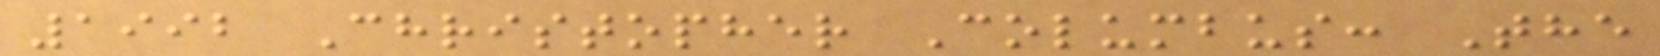1992 Christopher Columbus: The
